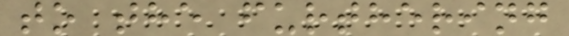to the furthering
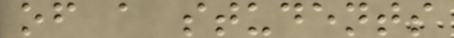of a students
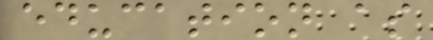education as
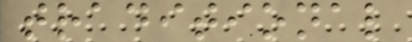traditional
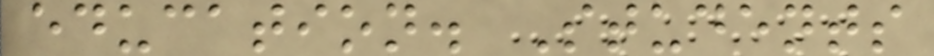education. Students
